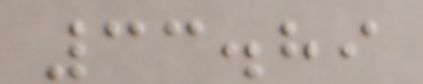33.89
